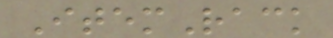ItemRack
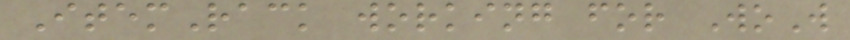ItemRack working for WoW
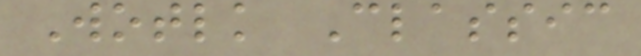Wotlk Classic
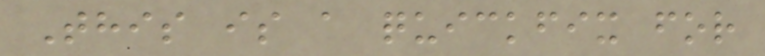This is a quickfix for
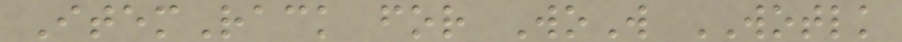ItemRack for WoW WOTLK
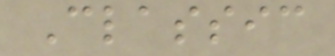Classic
